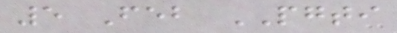5 Feb PGTI
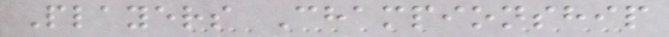Players Championship
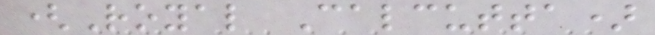(Royal Calcutta)
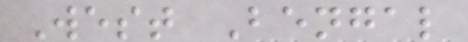West Bengal
